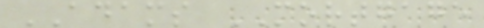ADAMS MORTGAGE
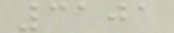3101
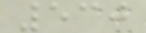530
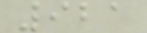921
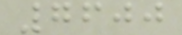7600
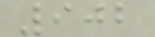902
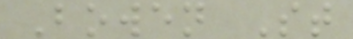Bowen St
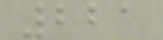221
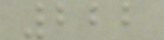222
